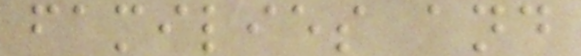families and
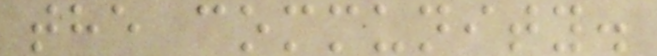the community.
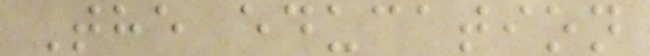The education
